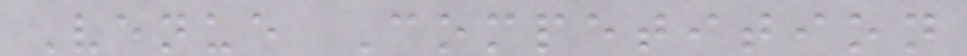Venue Competition
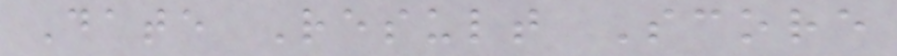Date Result Score
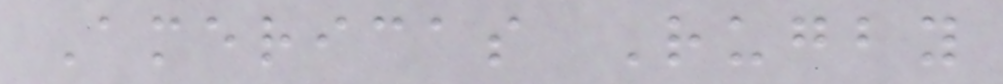Americas Rugby
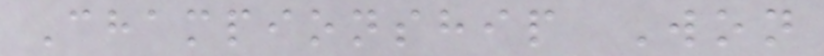Championship Won
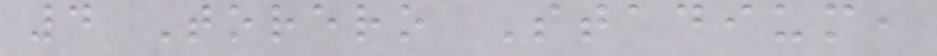4 Torero Stadium,
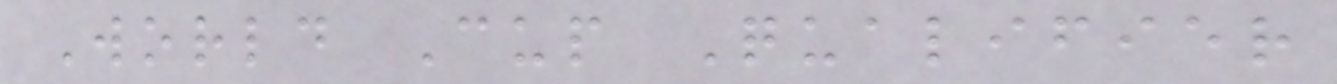World Cup Qualifier
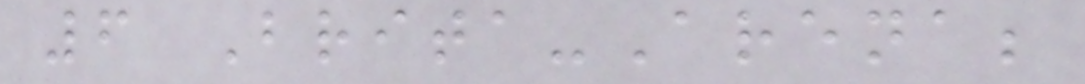6 Brita-Arena;
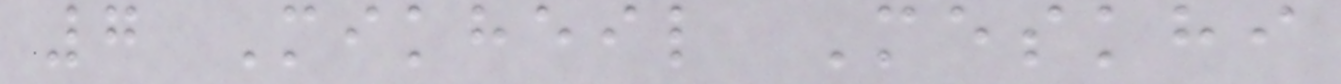7 Mikheil Meskhi
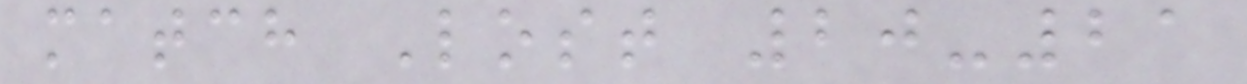match Lost 20-21
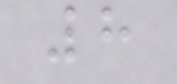8
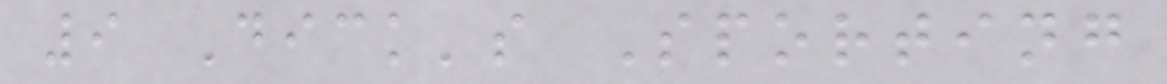9 Dick's Sporting
